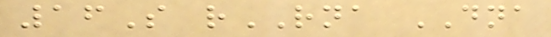16S rRNA DNA
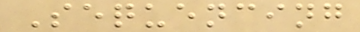Sequencing
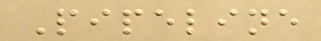Pipeline
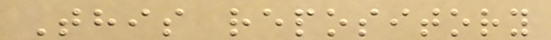This repository
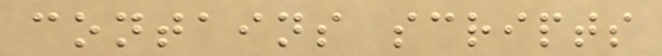contains scripts
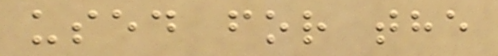used for the
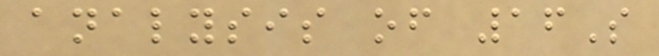analysis of 16S
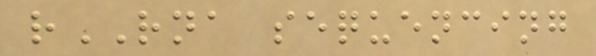rRNA sequencing
